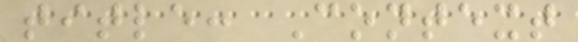title: Context
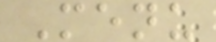Menu
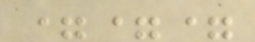===
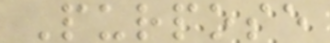Purpose
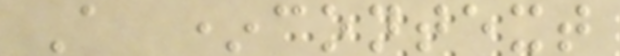A *context
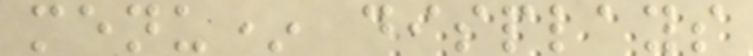menu* displays
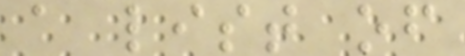a list of
